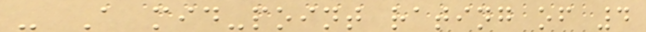- A mid-point rating of 4
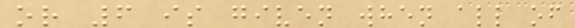or 6 is given when all of
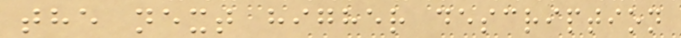the next higher description
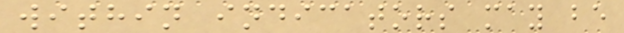within indicators may be
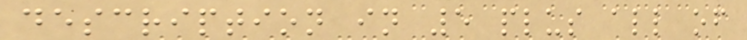description in 5 plus all of
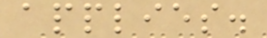applies.
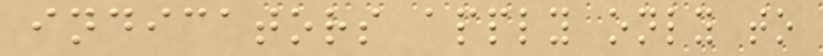indicators apply only to
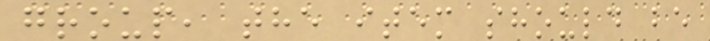group, the item should be
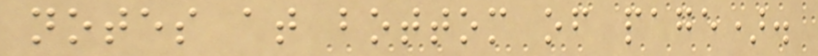notes at bottom of page).
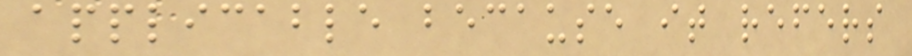applicable because it refers
